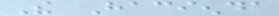The Hacienda
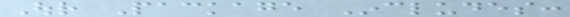Our Package Includes:
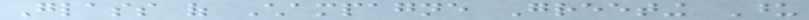Glass of Champagne Greeting Upon
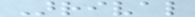Arrival
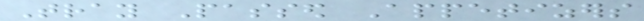Tray Passed Appetizers
